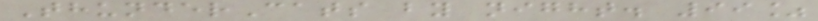ThunderCats by night. 99%
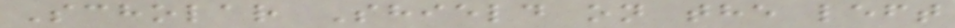Scholar Shield on the left
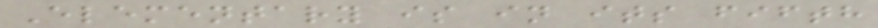Elementary is in its fifth
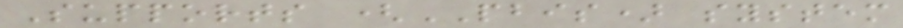Supports (PBIS) system
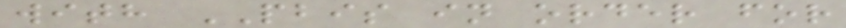with PBIS in order for
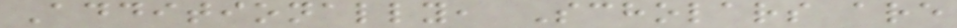Additionally, Scholars are
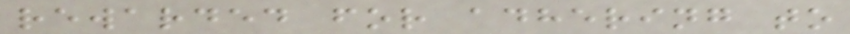rewarded for adhering to
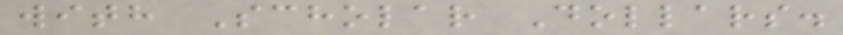with Scholar Dollars.
